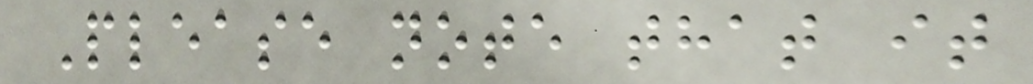Please note that it
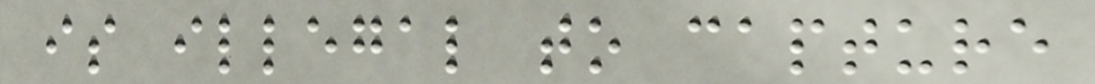is illegal to capture
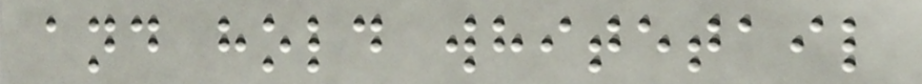and hold whitetail
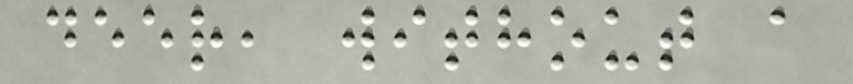deer, without a
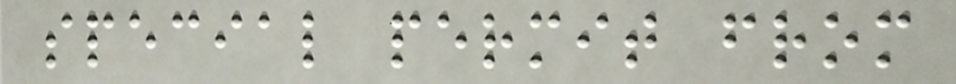special permit from
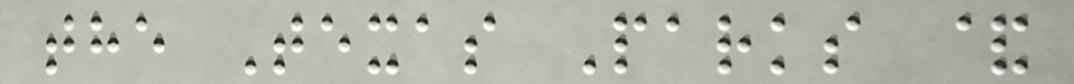the Texas Parks &
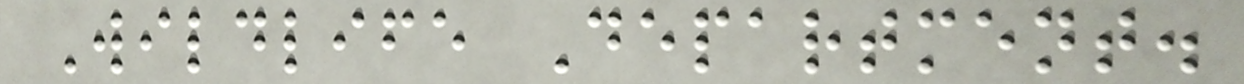Wildlife Department.
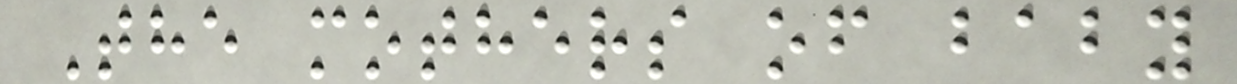The mothers of baby
